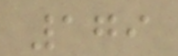179
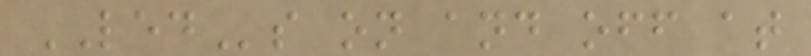LEDs on and off at
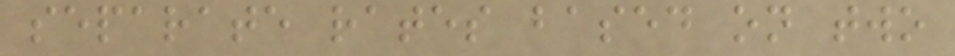separate rates based on two
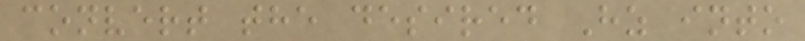convert the desired Hz into
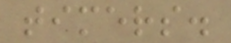timers.
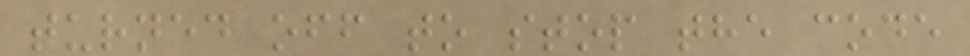turned off to stop the code
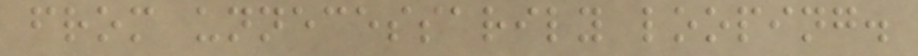from unnecessarily looping.
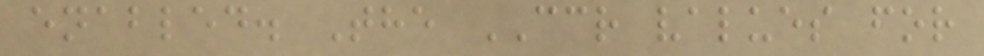enabled. The CCR values for
